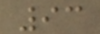93
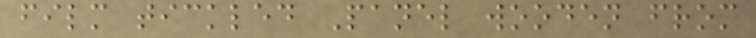film tickled Panel wooden from
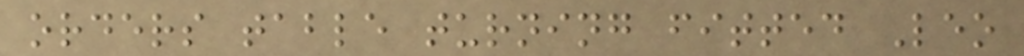orders table turning fitted Leo
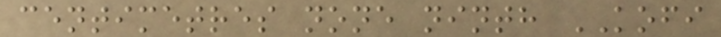centimetres none ninth KOFI
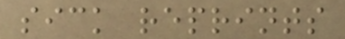sick reprints
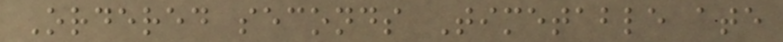Ordered seconds Timetable ate
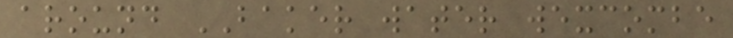around BAKER water wexcombe
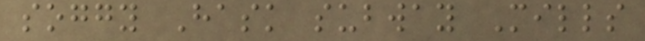soggy Hask subway Mills
